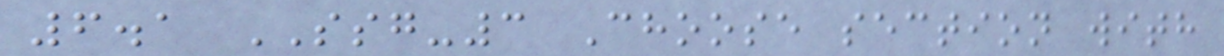6.1 SSG-3 Choose section with
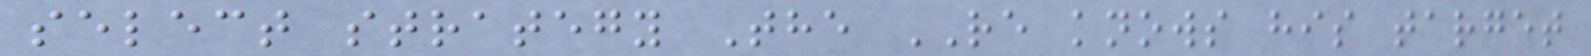select strategy The RE knows his target
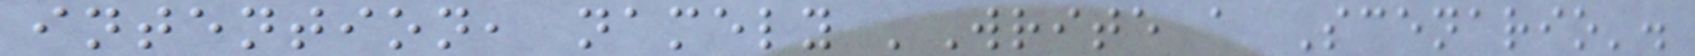intention, namely 'Write a Scenario'.
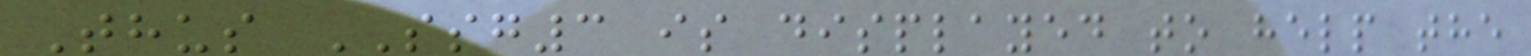Thus SSG3 is displayed to help the
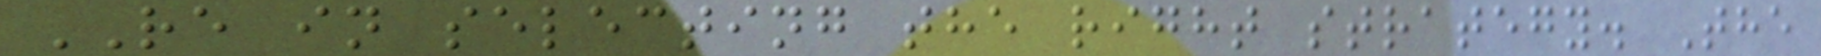RE in selecting the right strategy. The
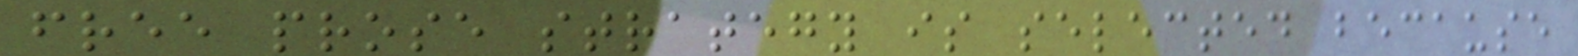free prose strategy is selected because
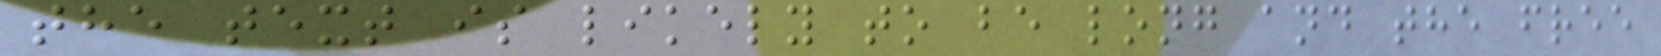the text is likely to be long and the free
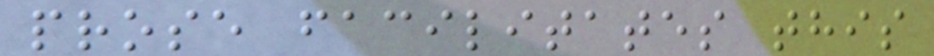prose facilitates this
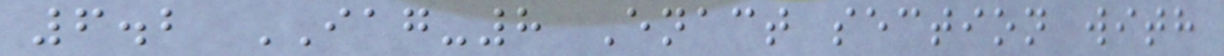6.2 IAG-8 Enact section with
